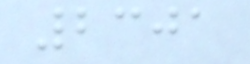2301
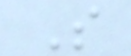S
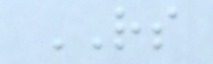RS
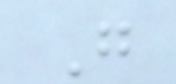G
